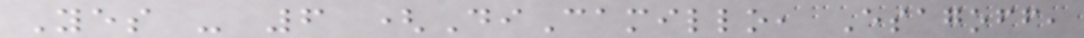Yes - 6 (DiCamillo, Esagoff,
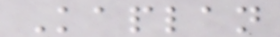Kaplan
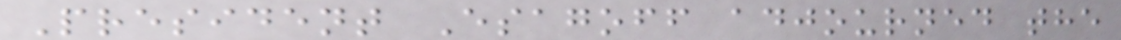President Esagoff adjourned the
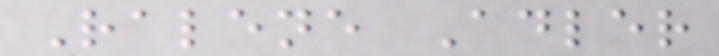Ralene Adler
